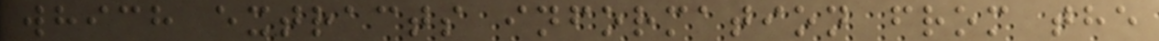which extracts information from the
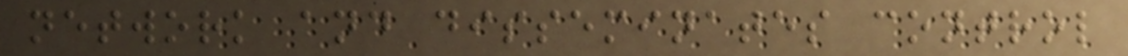network and disseminates control
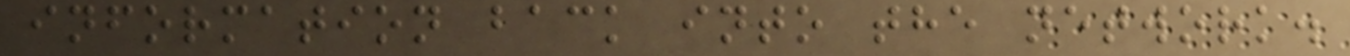information back into the network.
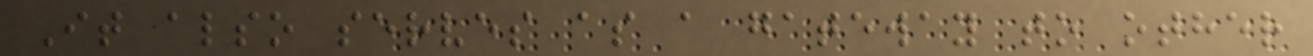It also serves as a gateway to other
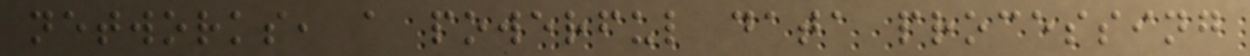networks, a powerful data processing
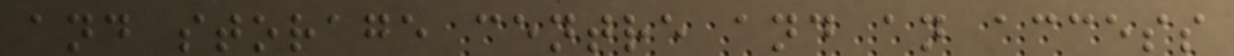and storage centre and an access
